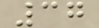37
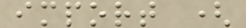import (
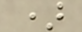)
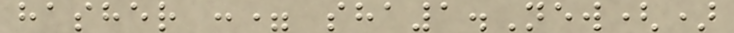hasher := sha1.New()
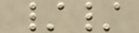//
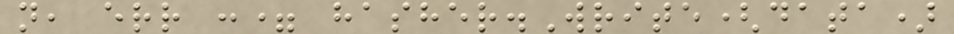n, err := hasher.Write(data)
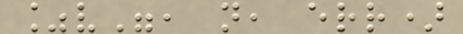%v", n, err)
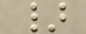}
